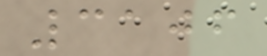3106
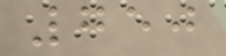750
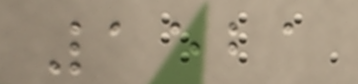1521
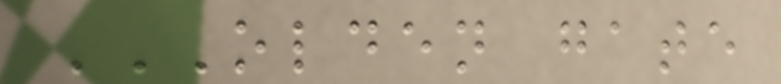OLDEN GATE
